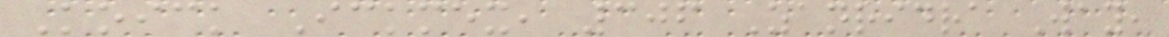Koick Ickmex, 306 Zanridra Way,
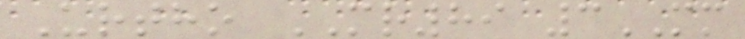Urtho MR89 3MM
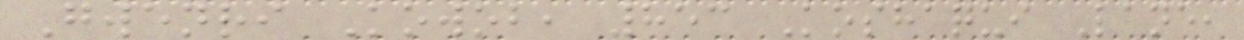Gwenri Kowob, 853 Koshaqui Lane,
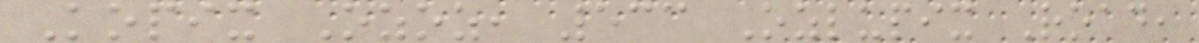Kopix Ozoz, 533 Ozlupix Road,
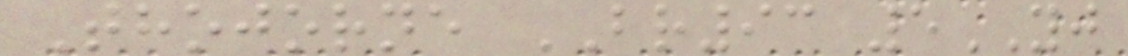Thojorne BR93 5YJ
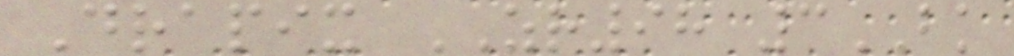Drapix ZR98 3BK
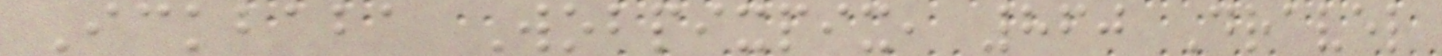Ickbaba Wobpixpix, 860 Dravel
